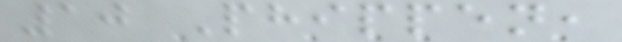10 Phippen,
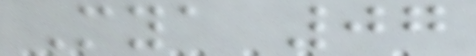Mya 07
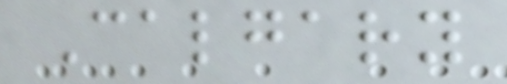Calgary
